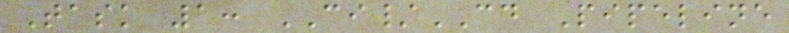Task 1: CI/CD Pipeline
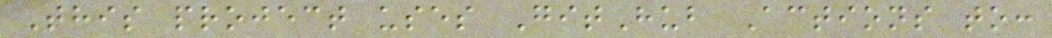This project uses GitHub Actions to:
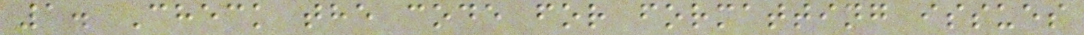1. Check the code for formatting issues
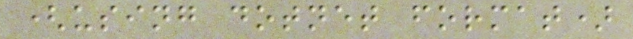(using dotnet format)
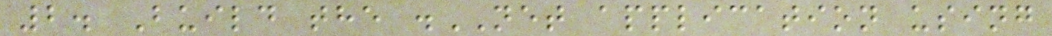2. Build the .NET application using
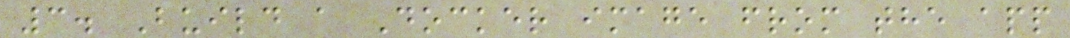3. Build a Docker image from the app
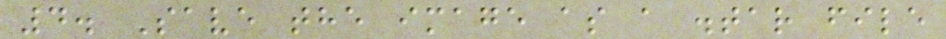4. Save the image as a .tar file
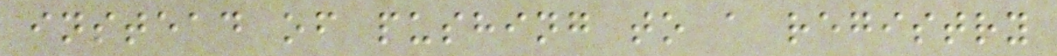instead of pushing to a registry
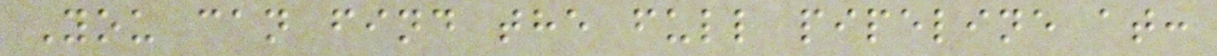You can find the full pipeline at:
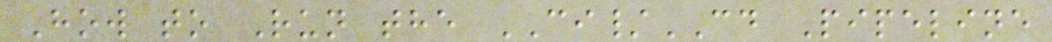How to Run the CI/CD Pipeline
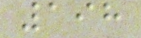198
